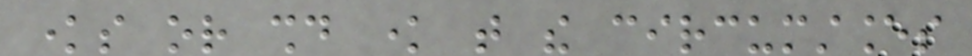knows or should know that the circumstances
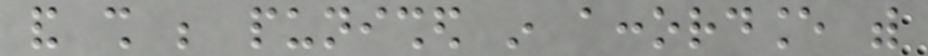and shall be punished in accordance with
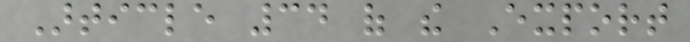Article 34 of the Export
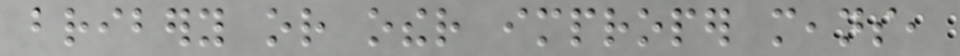bribery or other improper means,
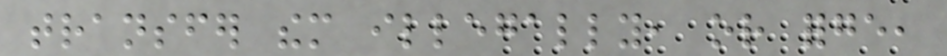transfer them illegally, or forge,
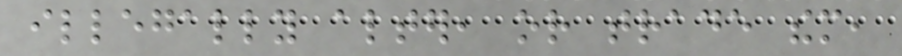illegally alter, or trade them,
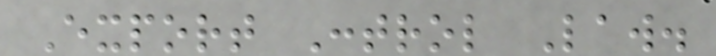Export Control Law.
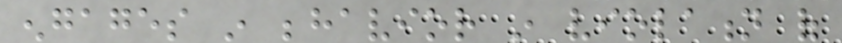engages in behavior in violation of
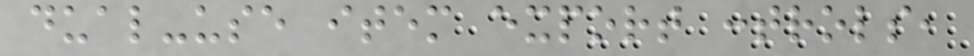dual-use item export controls,
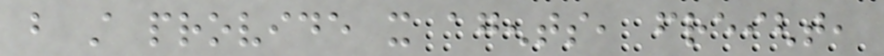but still provide it agents, freight,
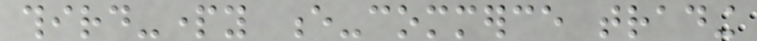third-party e-commerce trading
